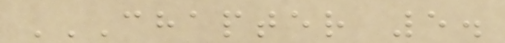CHAPTER 5.
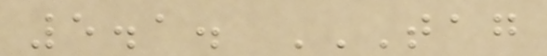5.1. TAG
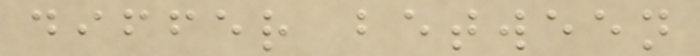differ between
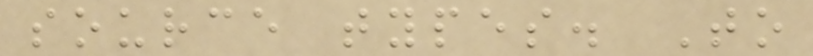source types. To
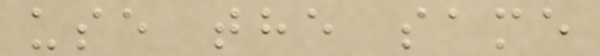use the same
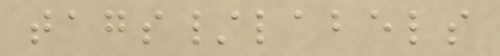tags/labels
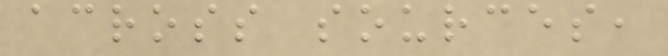across sources,
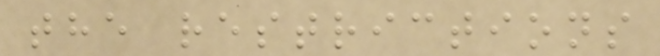the restrictions
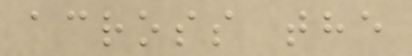across the
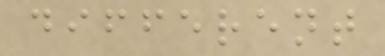different
